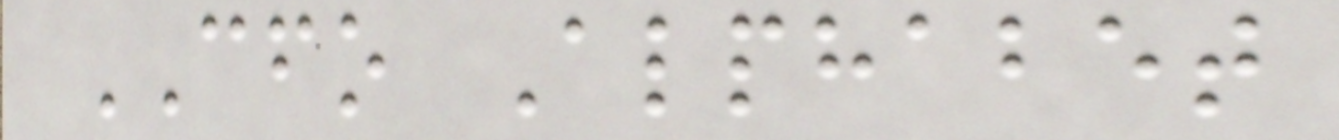CFO Alphabet
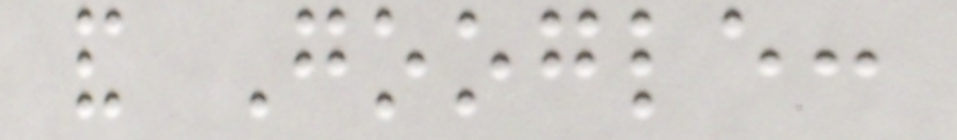and Google:
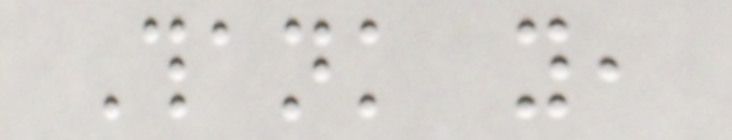Thank you,
